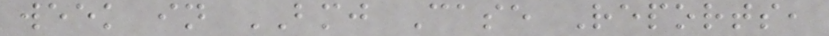week in BMJ Case Reports,
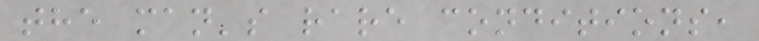the man's rare conditions,
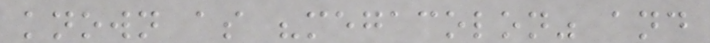known as "megacolon" and
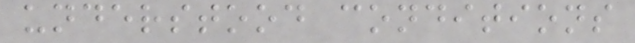understood conditions
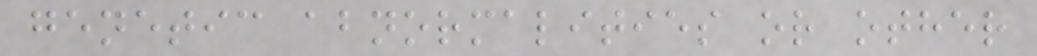genetic abnormalities or other
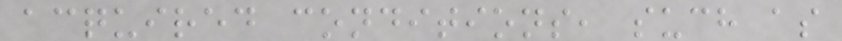acquired conditions, such as
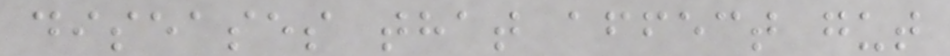diseases that affect gut
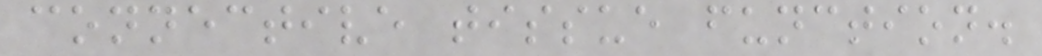connective tissue function.
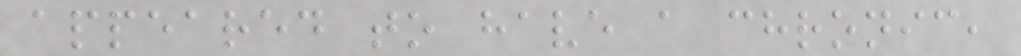appeared to have a chronic,
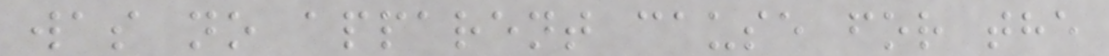was no apparent cause for the
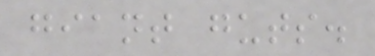giant guts.
